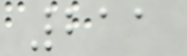211
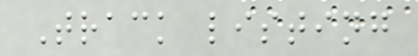Track listing
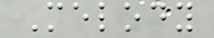Melody
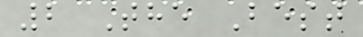2 The Best
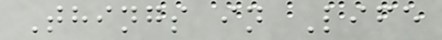Things in Life
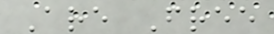Are Free
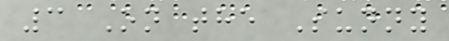3 On the Sunny
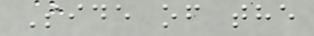Side of the
